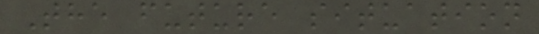The future situation
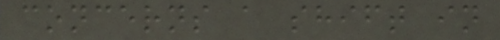concerns a shift in
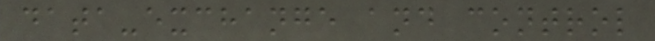data-exchange and control
